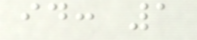id: 1
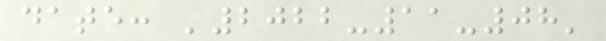date: '2022-11-08'
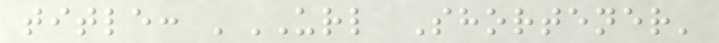title: 'URL Shortener'
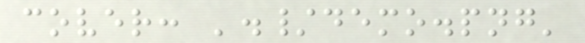cover: './demo.png'
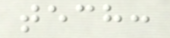tech:
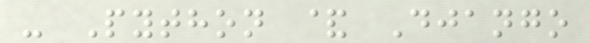- Python & Django
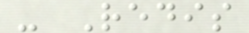- Redis
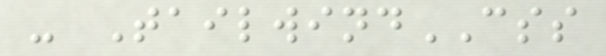- TailwindCSS
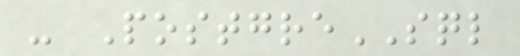- PostgreSQL
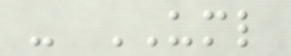- UML
